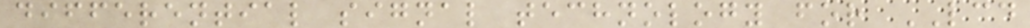differential signal technology for LCD
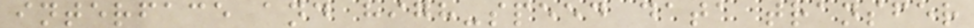interface and high-speed data transfer
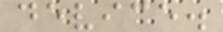device.
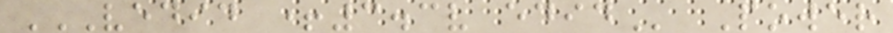VEDID +3.3V EDID Power
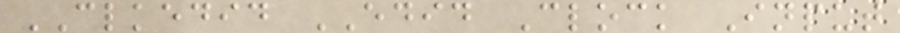CLKEDID EDID Clock Input
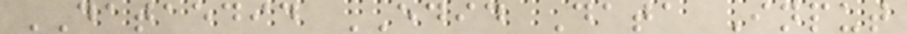DATAEDID EDID Data Input
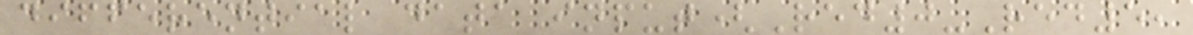differential data input(Red0-Red5,
